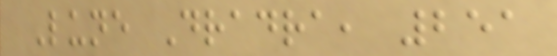Lune Dradra, 251
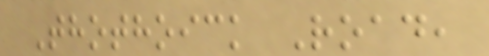Thothoick Road,
